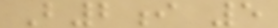B2i 5
